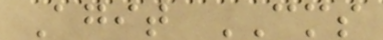Agit CMS
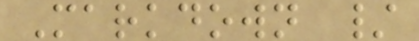Markdown /
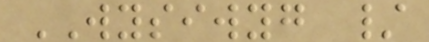WYSIWYG /
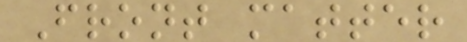Front matter
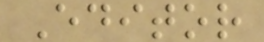Editor
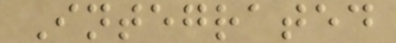Integrated
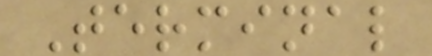Terminal
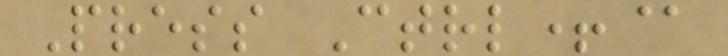Press Ctrl+@
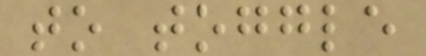to toggle
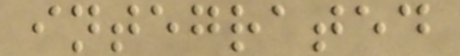integrated
